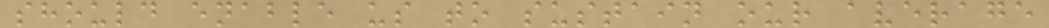should enable us to sustain our average
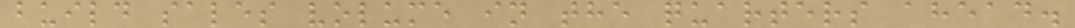build sales volume in the quarters ahead.
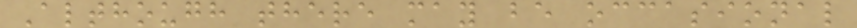Although there may be occasional
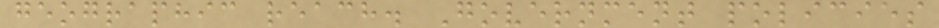geographic reach. Government policies
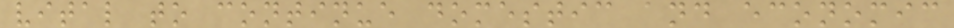vital to continue domestic and economic
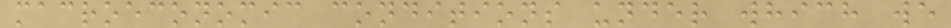macroeconomic conditions under which we
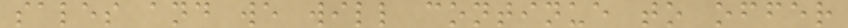sales and we will continue to offer
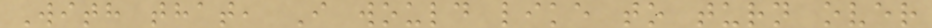With that, I would like to turn over
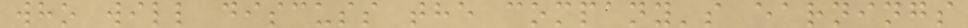who will discuss the company's earnings
